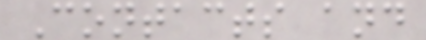Contacts and
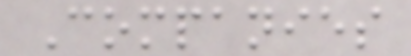Companies
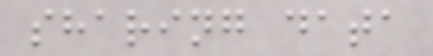sharing data
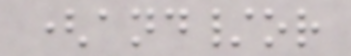(and/or
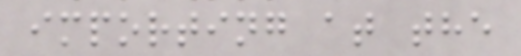importing at the
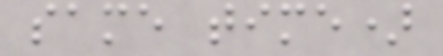same time)
